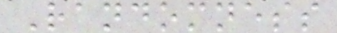Randomness
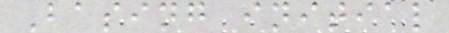Basing initial
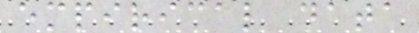empirical data
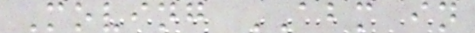Moving ABM in
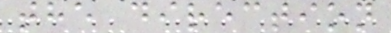the direction
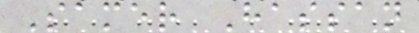Samer Hassan
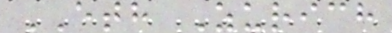ETH Zurich
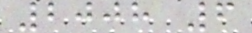2008 6
